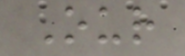Our
